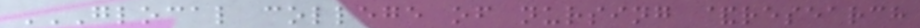GLOCAL COLLEGE OF NURSING &RESEARCH
